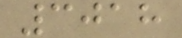3018
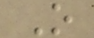O
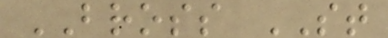BROSS ST
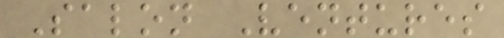Salon Ventures
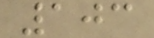103
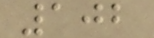102
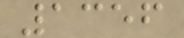1356
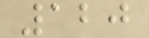120
